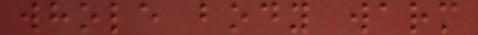whole body warm
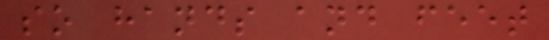so hands and feet
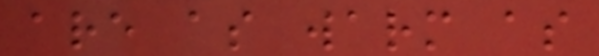are as warm as
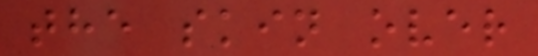the skin over
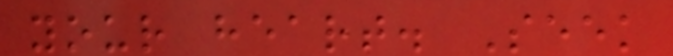your heart. Seek
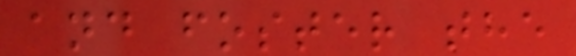and foster the
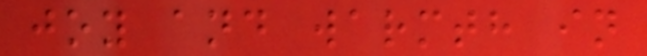joy and warmth in
